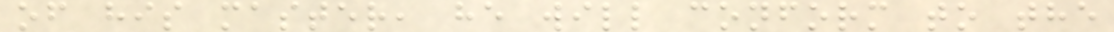of his master, he will conform to the
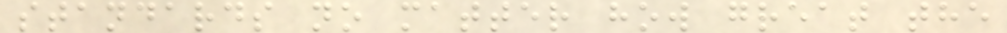standards no matter how great the
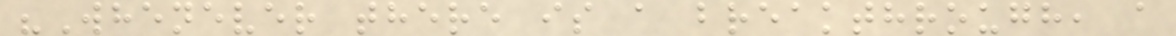"Whenever there is a breakthrough, a
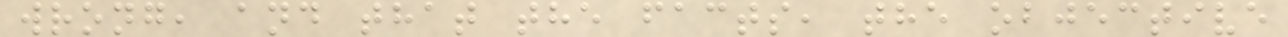wrong, and that the facts, the objective
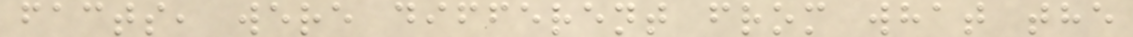facts, were different from what the
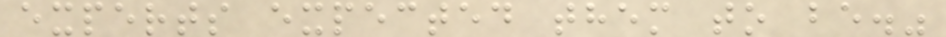experts expected them to be."
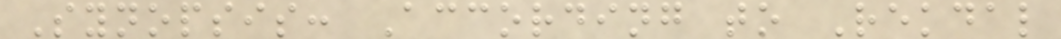Synopsis: According to Rekdal
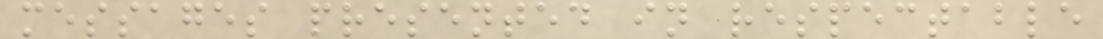messages presented in respectable
